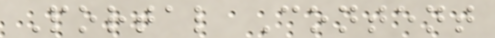Portal Content
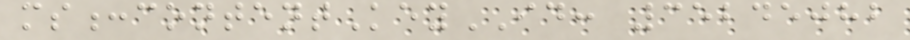ms:contentKeyID: 35245082
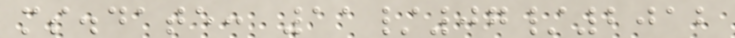ms.date: 11/07/2012
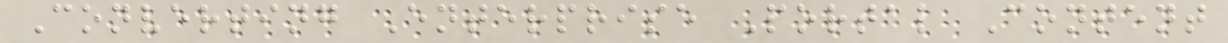Converting Enterprise Portal Content
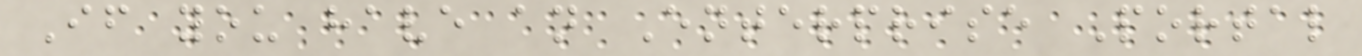If you have an Enterprise Portal
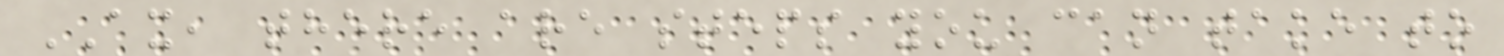AX, there are steps you can take to
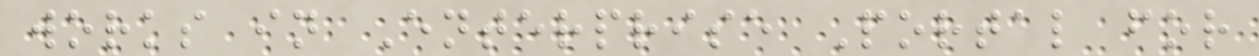works in Enterprise Portal for
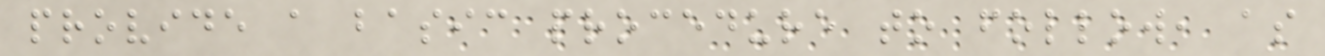provide a basic procedure to follow, as
